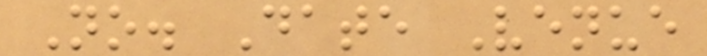No. Date Venue
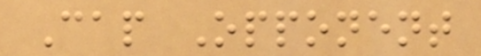Cap Opponent
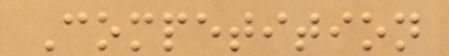Competition
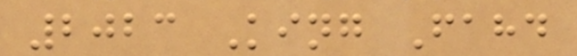2023 King Fahd
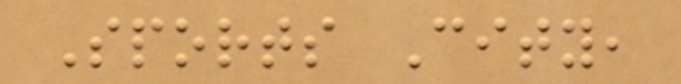Sports City,
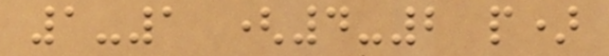1-1 (4-2 p)
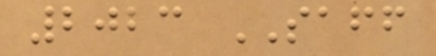2023 SAFF
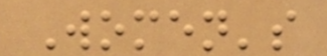Women's
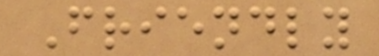Friendly
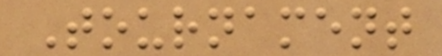Tournament
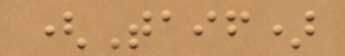(Taif)
